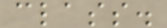class.
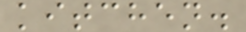kitchen.
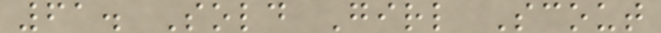61. Sold Girl Scout
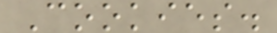Cookies.
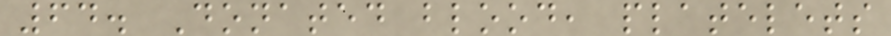64. Donated blood, platelets
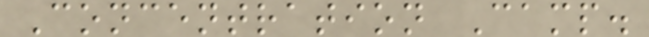Concentration Camp.
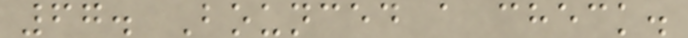67. Bounced a check.
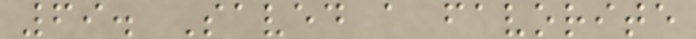69. Saved a favorite
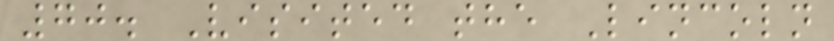70. Visited the Lincoln
